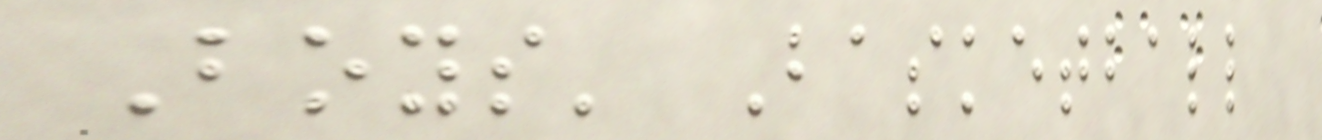Boys' Basketball
